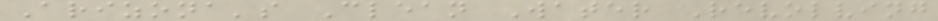Arizona's Clean Water Revolving
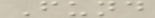Fund
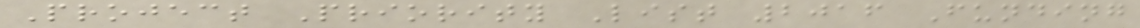Project Priority List 2016 Funding
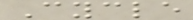Cycle
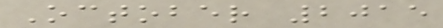October 2015
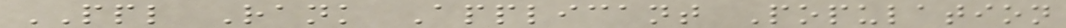PPL Rank Applicant Population
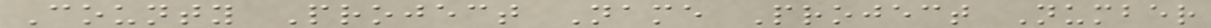County Project Name Project Number
